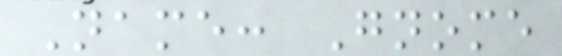Name: Gnome
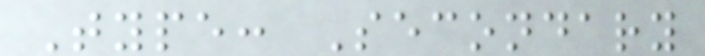Type: Secondary
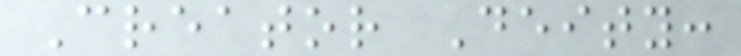Creator Deity:
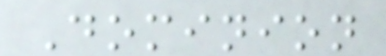Dominion
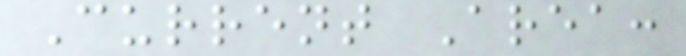Current Area:
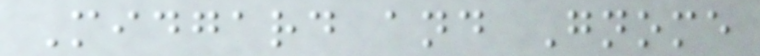Midgard and Gnome
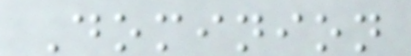Dominion
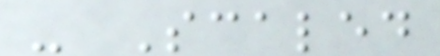- Scaled
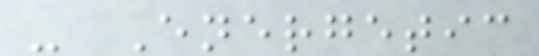- Energetic
